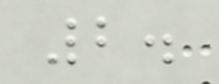2.
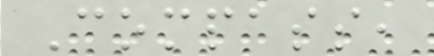Compass,
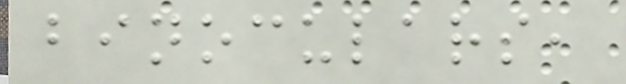binoculars,
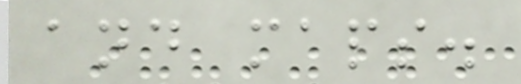and maps.
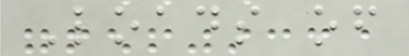Loads of
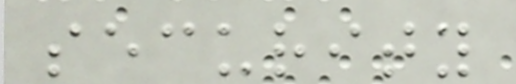security
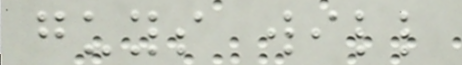guys will
